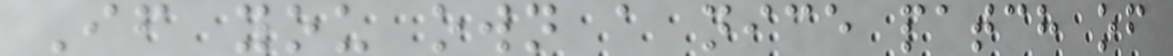If you own a nice patch of
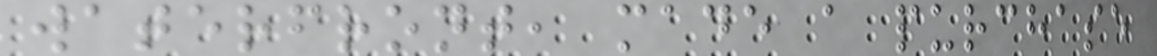waterfront, made a purchase
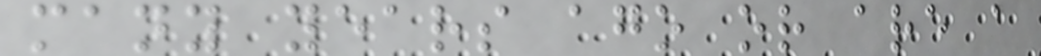many years ago or are a
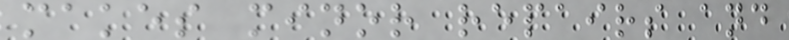makes minor repairs and
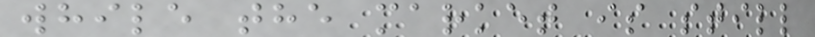while the market is still
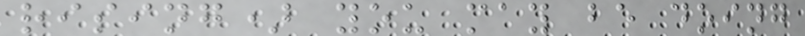rising) you may be doing
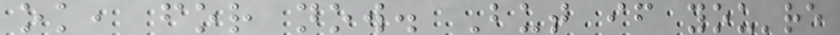ok, for now. But if you're
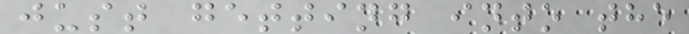just getting into the
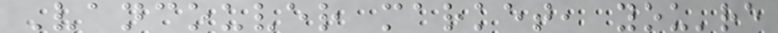Vancouver market, you're
